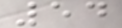54
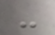-
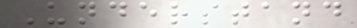Understand
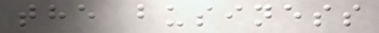the business
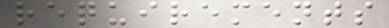requirements
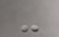-
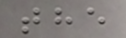the
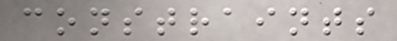constraints
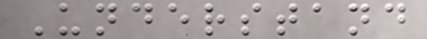Understand
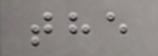the
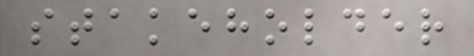stakeholder
